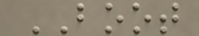BOOT
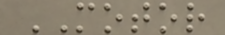MOTOR
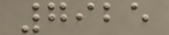7925
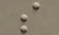s
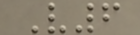V6
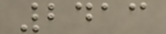2413
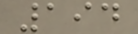194
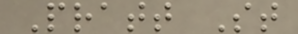Pratt St
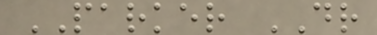PARKER DR
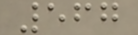567
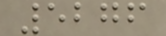5276
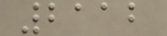2112
